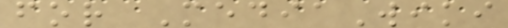for MediaWiki
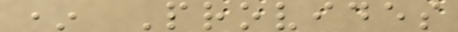* Provides
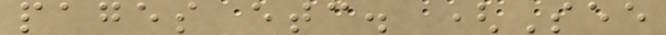pages etc. (See
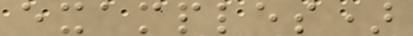examples)
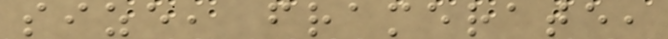size, framerate,
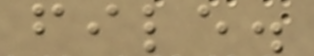file.
